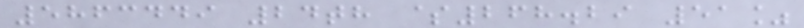5863449 24th $268.29 51%
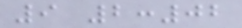9 2:02
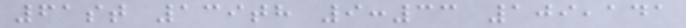61st 139th 9:33 109,141
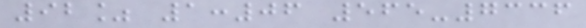92% 1:06 565-7336
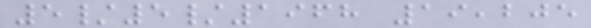5/5/1968 19,205
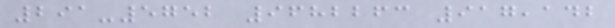291-5752 9682263 917,142
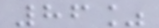86%
